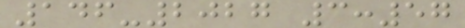146-2027 3:57
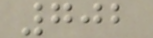702
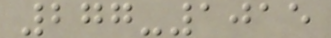277-1015
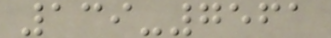139-7561
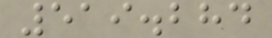519.284
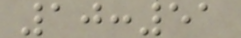10:51
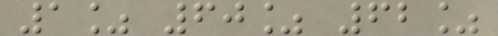1% 60% 62%
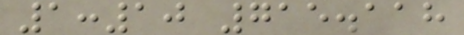1:10 715.118
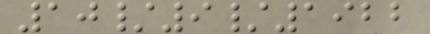10/9/1922
